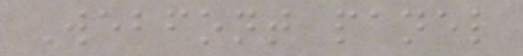Webfont panel
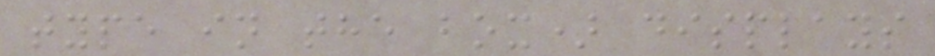type in the box) displays
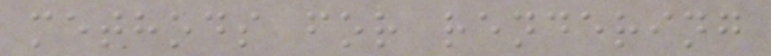methods for rendering
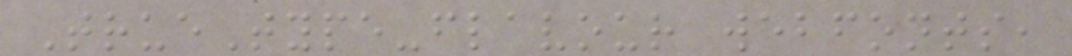TrueType-flavour webfonts,
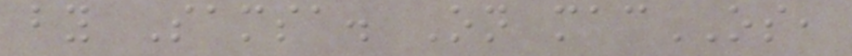by Samsa. On macOS,
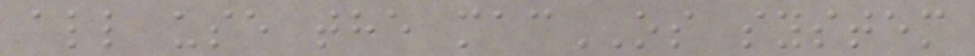all use the macOS system
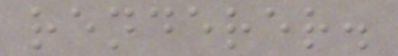renderer.
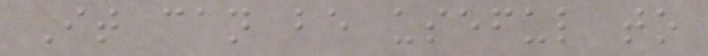It can be useful to
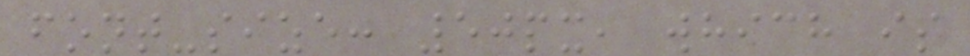font-size: 50px, which is
